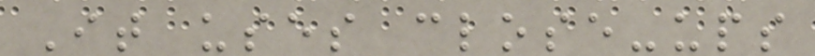It uses close-ups
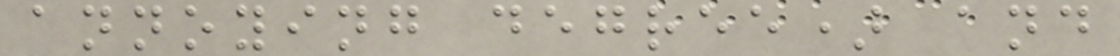annoying degree) and
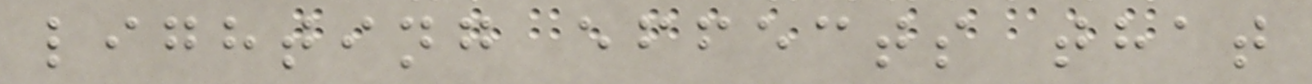lighting effects that
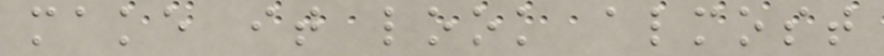make it look almost
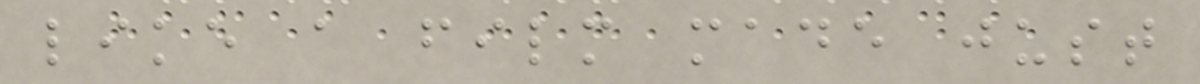like a film made just
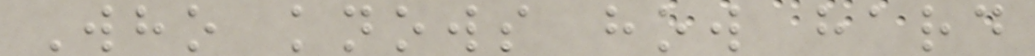Who knows how hard
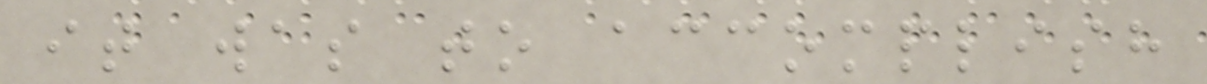it was to accomplish
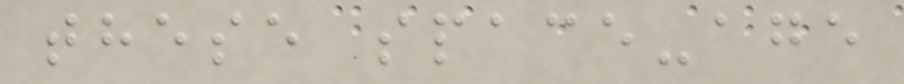these space-age
